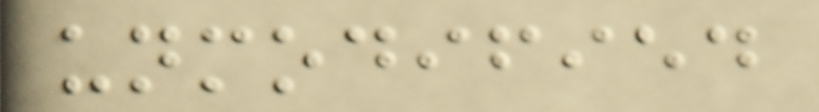unmodified
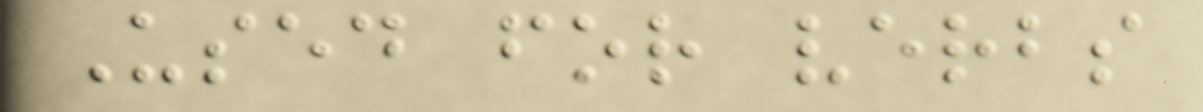Used for verbs
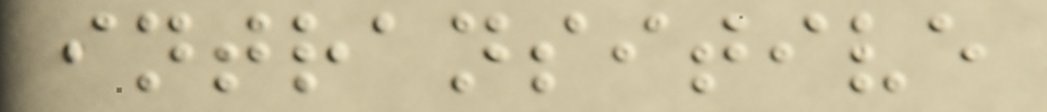intransitive
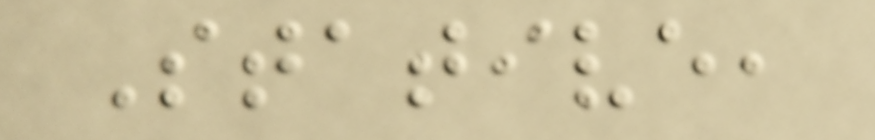Stative,
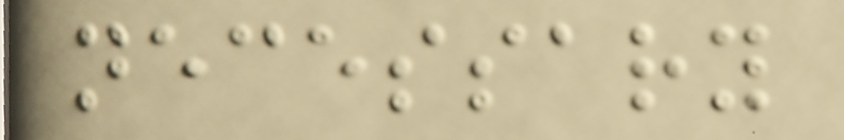necessary
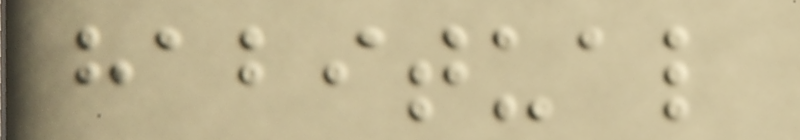habitual
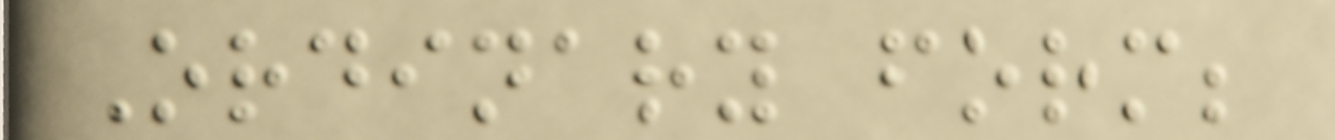Ordinary form;
